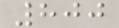800
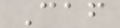Caf
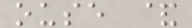ouse &
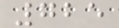725
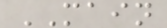MAIN
